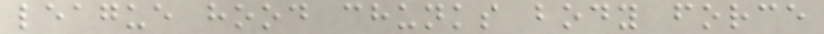league hood chunks body force
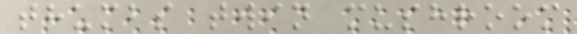thumbs twin mushroom
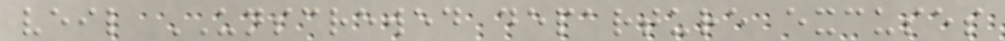veil UNSCREWED departure excuses
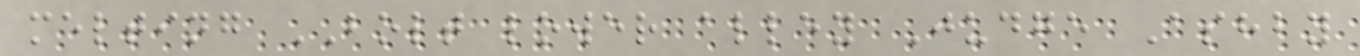melting BOLT lower alley Judge Ashby
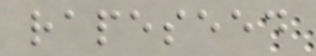rapeseed
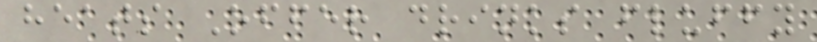heats Offer drinks fluffy
